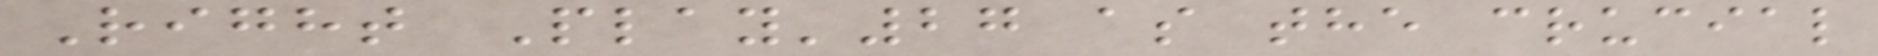Right Play'27 as the crucial
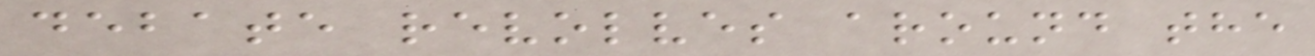debate revolves around the
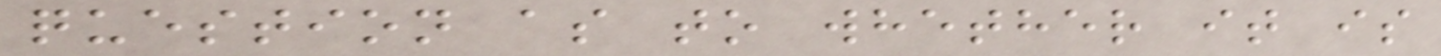question as to whether it is
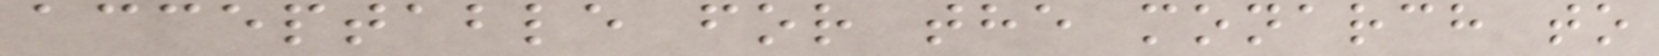acceptable for the monarch to
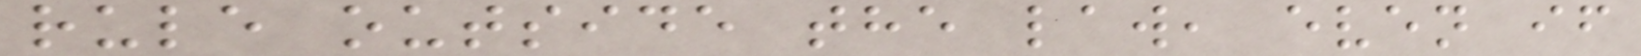rule outside the law, even if
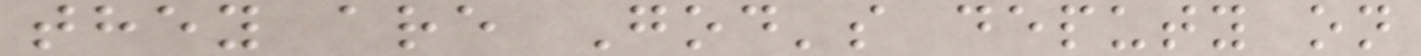they are God's deputy on
